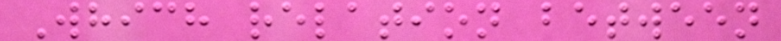Which relation between
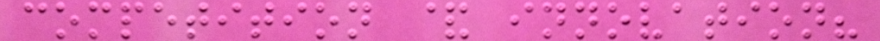competition & innovation?
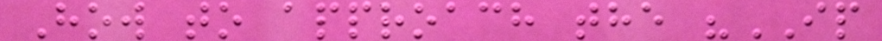How to approach the "IP
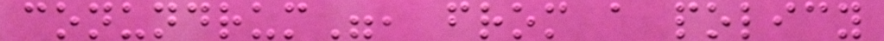conundrum", from a policy
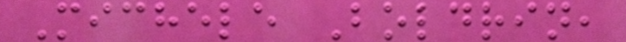Michele Boldrin,
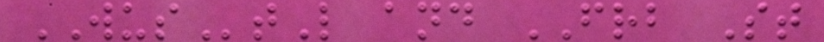WUStL and FRB St
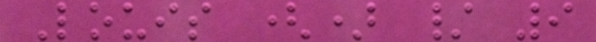Louis () / 9
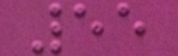55
